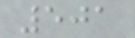501
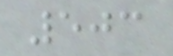503
